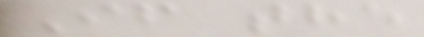If the
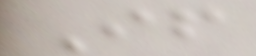If
